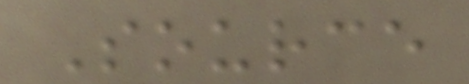Source
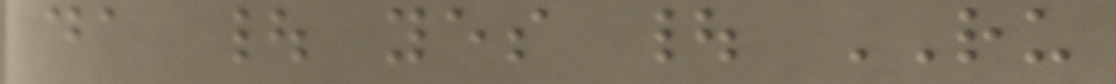da | yes | RU
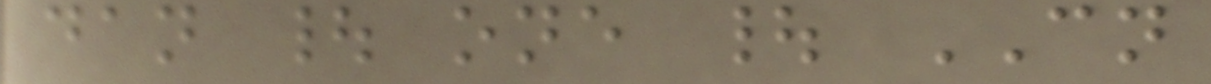dan | one | CN
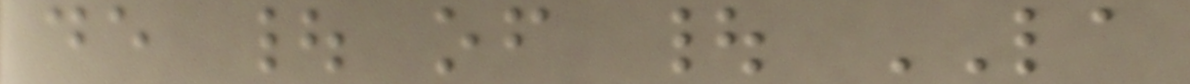de | of | LA
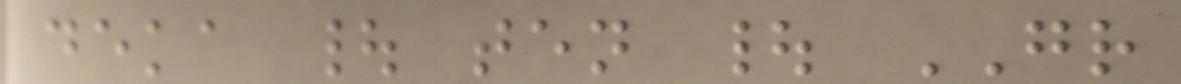deka | ten | GR
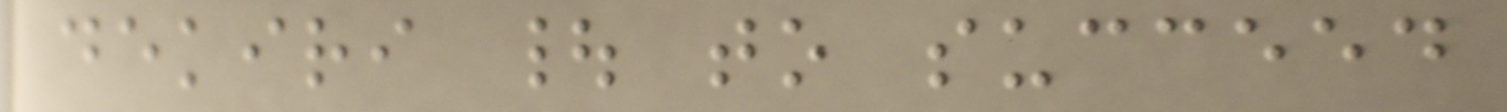dekiri | to succeed
